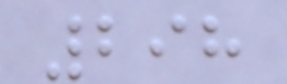298
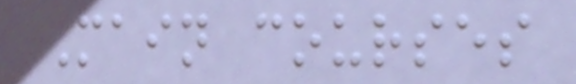Main courses
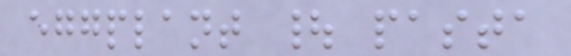eggplant | pasta
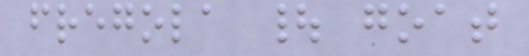fregola | goat
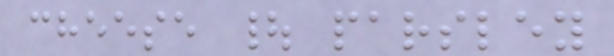cheese | parsley
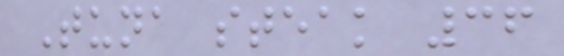Tuna steak 36
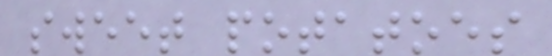sweet potatoes
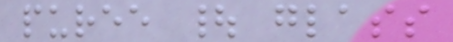puree | glass
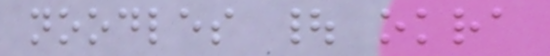noodles | okra
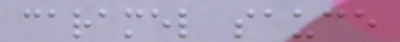caramel sauce
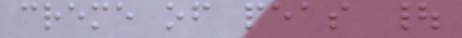creme of peas |
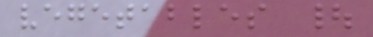vegetables |
